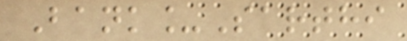Bank_Sarthi
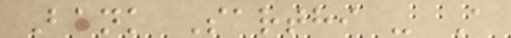Bank Sarthi - A
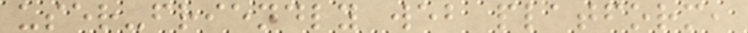user-friendly web platform,
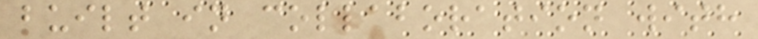built in collaboration with
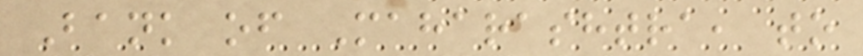Bank of Maharashtra, to
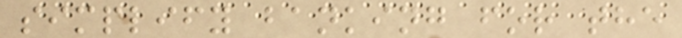simplify banking for the
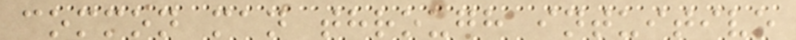common man through intuitive
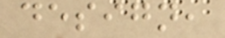design,
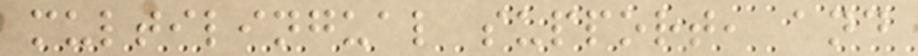multilingual support, and
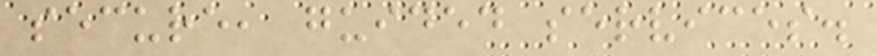secure, guided services.
